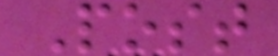Post
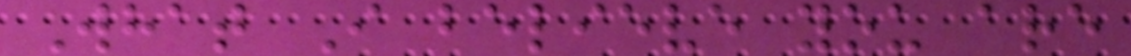What I believe you are
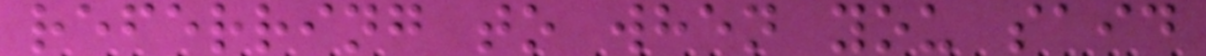referring to when you said
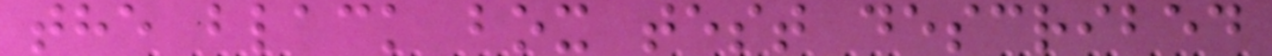the black box test described
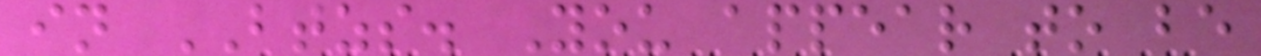in BTZS. You appear to be
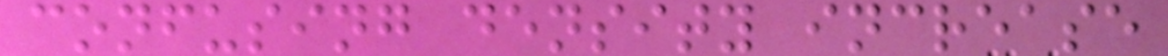confusing density increase
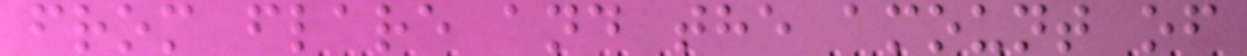from flare and the amount of
